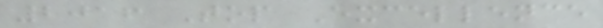2016 Top Excellence
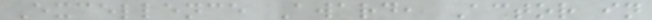Excellence Award, Actor in
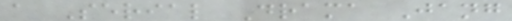a Serial Drama Jang
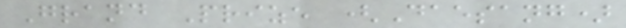Grand Prize (Daesang)
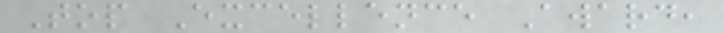Top Excellence Award,
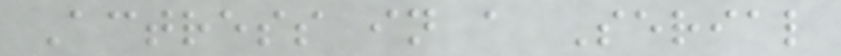Actress in a Serial
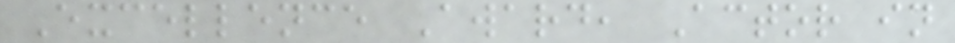Excellence Award, Actor in
